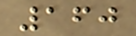160
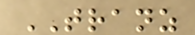TRANZ
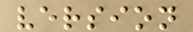version
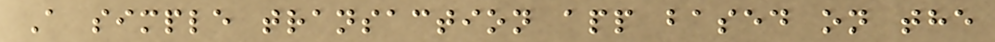A simple transaction app based on the
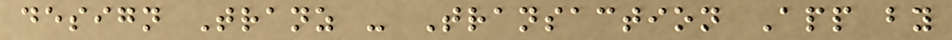design Tranz - Transaction App by
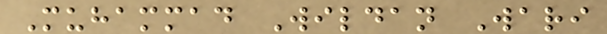Muhammad Wildan Wari
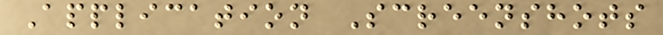Application Screenshots
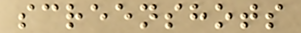screenshots
